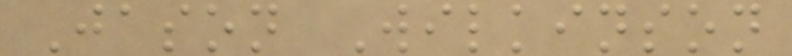Jason Wilkinson
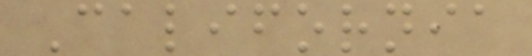California
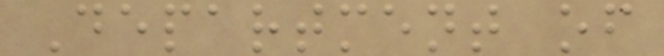Department of
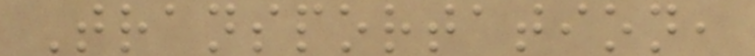Transportation,
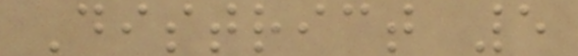District 5
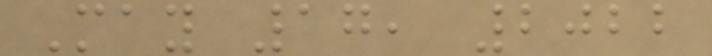May 17, 2022
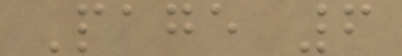Page 6
